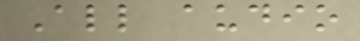All audio
